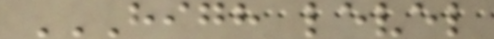HIGH LEVEL
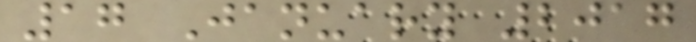17 January 2017
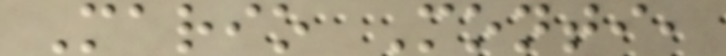Mario Monti,
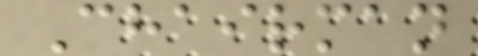Chairman
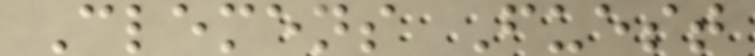Clemens Fuest
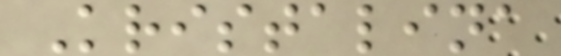Kristalina
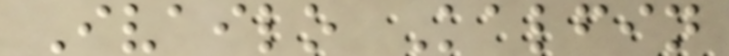Ivailo Kalfin
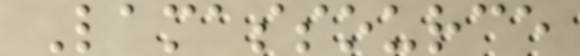Lamassource
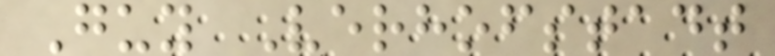Guy Verhofstadt
